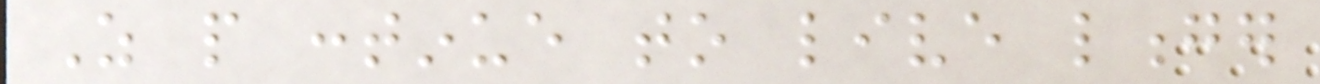As people continue to live longer
